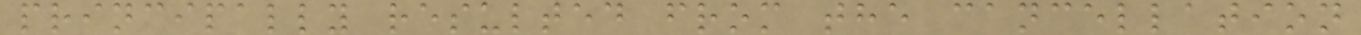principally resulted from the cancellation
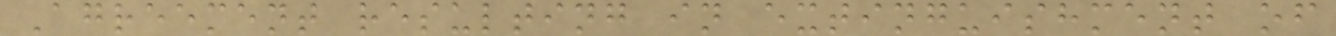Agreement resulting in extinguishment of
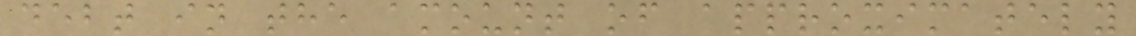debt in the amount of approximately
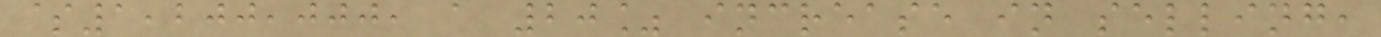$1,200,000, a 20% increase in selling,
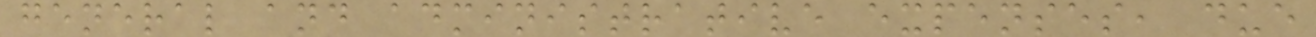general and administrative expenses, due
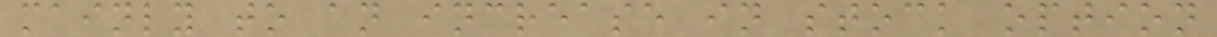mainly to an increase in stock option
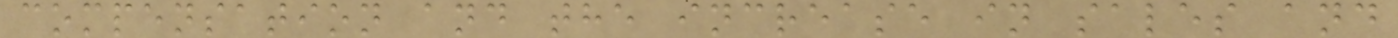compensation and the increase in sales and
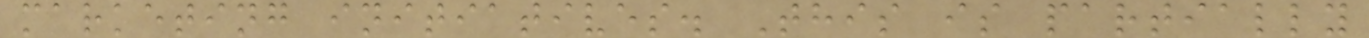marketing initiatives. This is partially
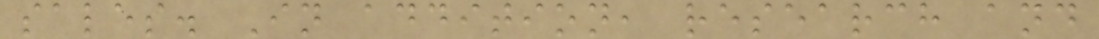sales. In addition, research and
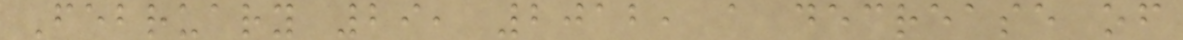February 29, 2012, a decrease of
